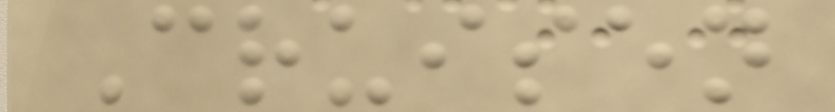Cruisen
